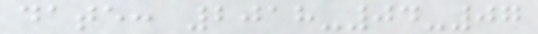date: 2018-04-07
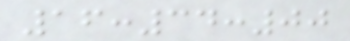16:34:00
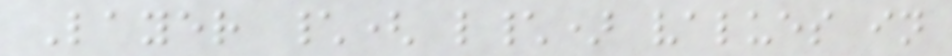Layer \( l\) values in
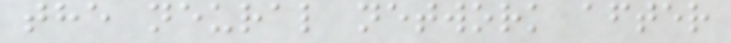the neural network after
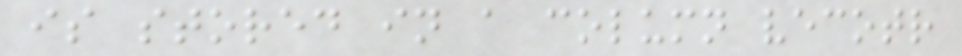is stored in a column vecotr
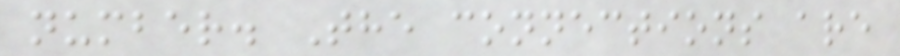number. The connections are
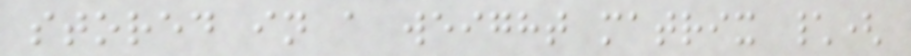stored in a weight matrix \(
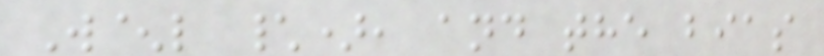W^l \), and the bias
